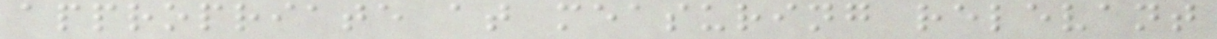appropriate at measuring relevant
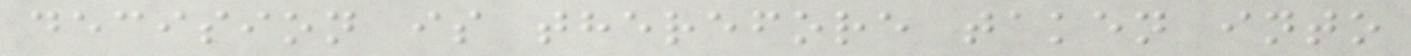decision is therefore taken into
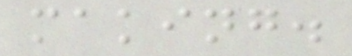making.
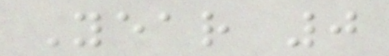Year 0
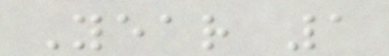Year 1
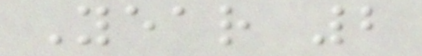Year 2
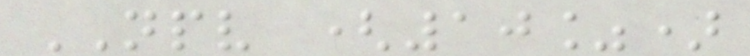NPV (10%)
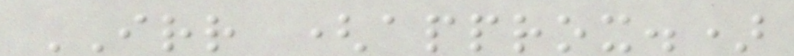IRR (approx.)
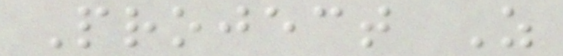Project Z
